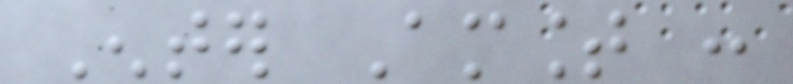Enter Amount :
